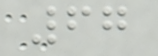67
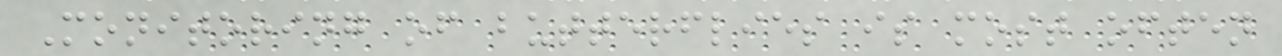Monitoring of butterflies is most often
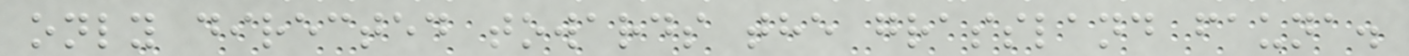only directed towards the grassland fauna.
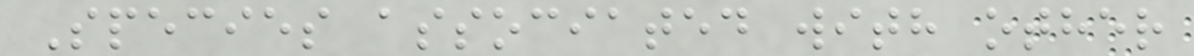Species associated with other
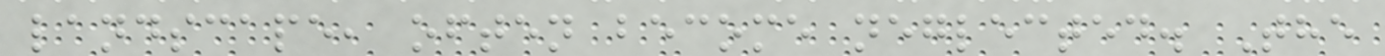landscape, often become neglected. The
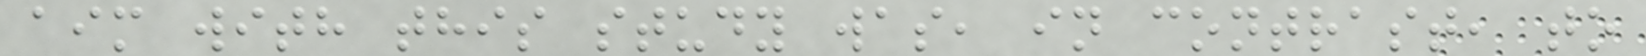aim with this study was, in contrast, to
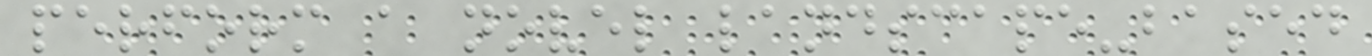perform a novel landscape-based
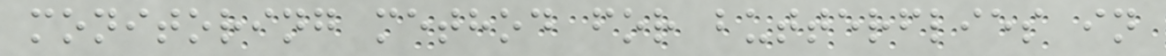monitoring method for butterflies in
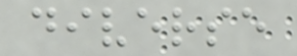diverse
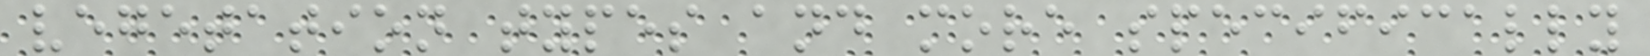vegetation types and more specifically
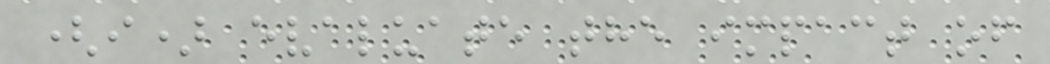(i) evaluate the impact of
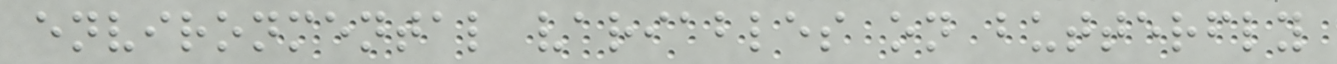environmental variables on butterfly
